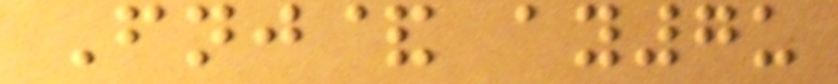Fnj& ay7u
